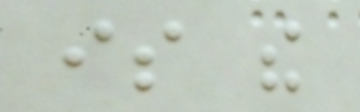is the
